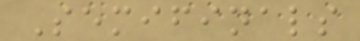Semifinals
